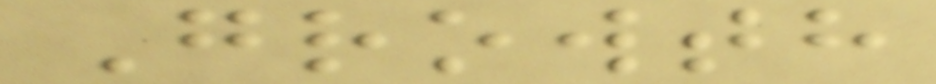Growth
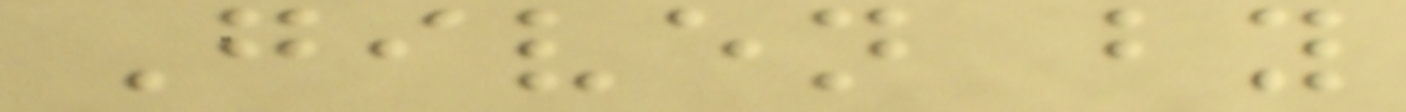Given by
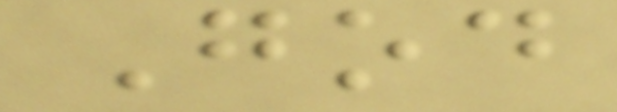God
